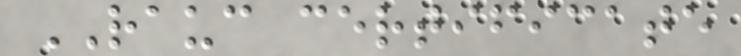RAUC certificate
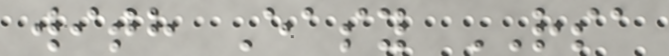with Easy RSA
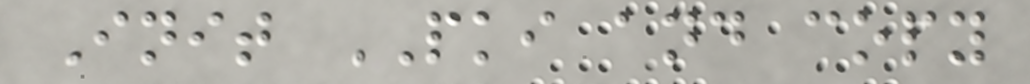Init PKI and copy
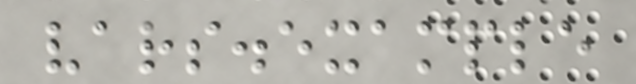vars.example
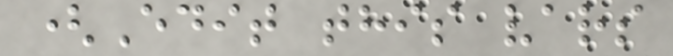(Edit this vars
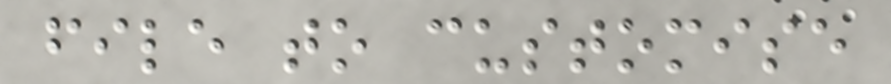file to customise
